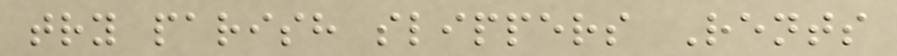try parish slippers Rents
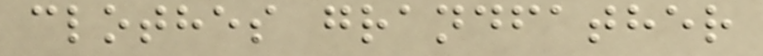clothes grandfather
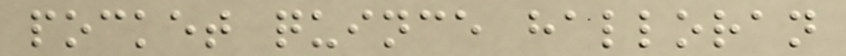pocket quince halloran
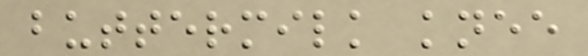buttermilk knee
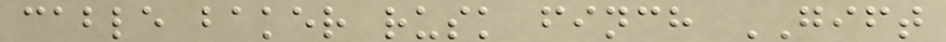cable baker rusk finch GIFT
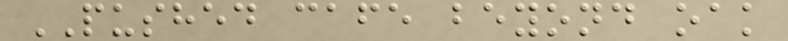PUSHED cafe beyond oak
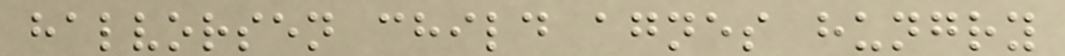halvorsen child agnes hungry
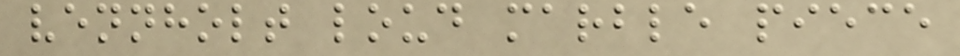vennholt loud marble piece
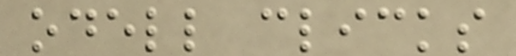odell clicks
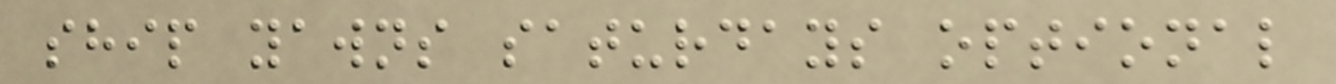ship yawns saturdays optional
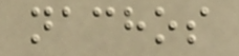nachos
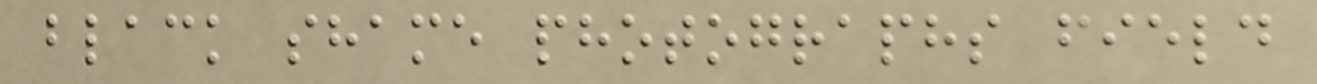black shame photographs field
